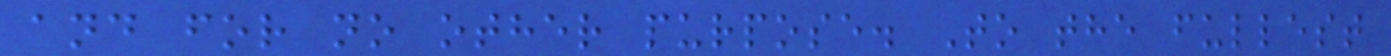and for no other purpose. To the fullest
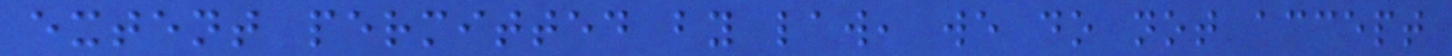extent permitted by law, we do not accept
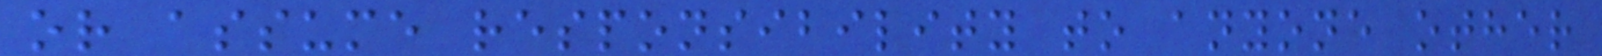or assume responsibility to anyone other
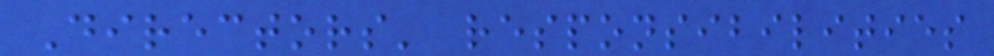Directors' responsibilities
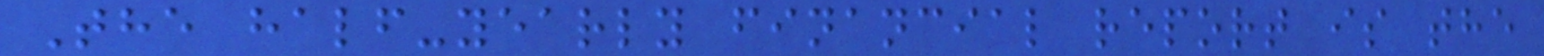The half-yearly financial report is the
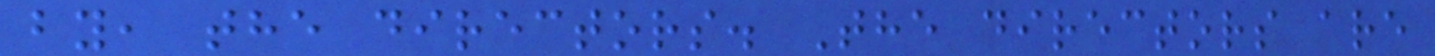by, the directors. The directors are
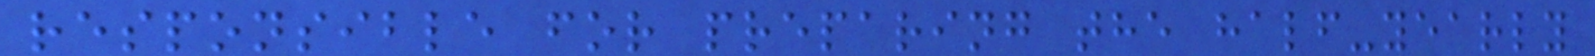responsible for preparing the half-yearly
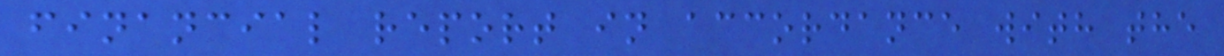financial report in accordance with the
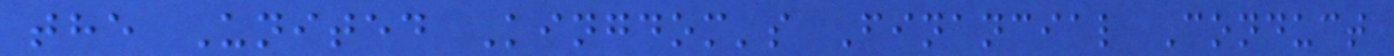the United Kingdom's Financial Conduct
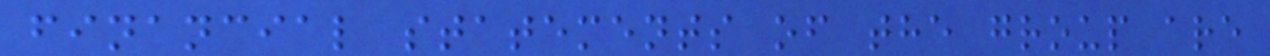financial statements of the group are
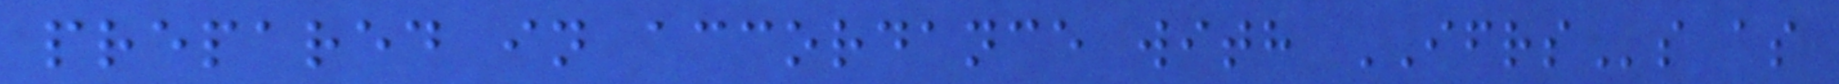prepared in accordance with IFRSs as
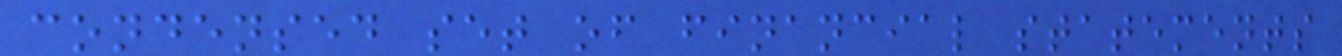condensed set of financial statements
